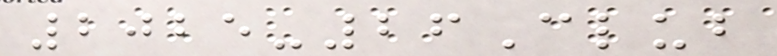2025-26Club
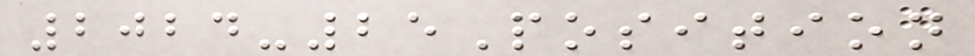2024-25Position
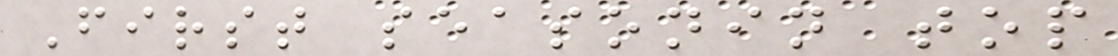First seasonin top
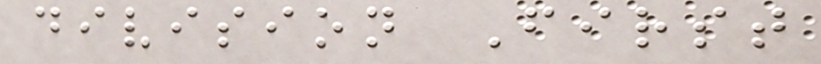division First
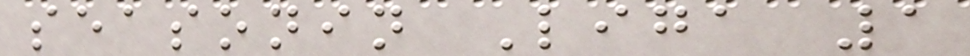seasonin Liga 1
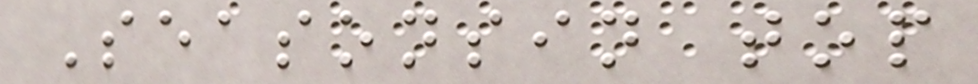Seasonsin top
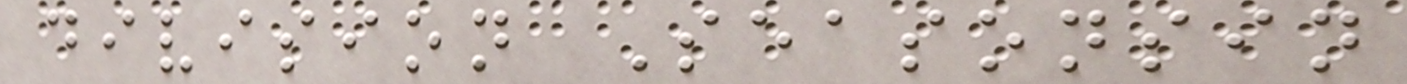division Seasonsin
